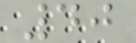40
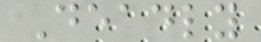Deadly
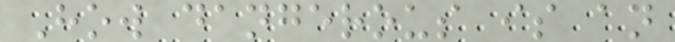How dangerous is an
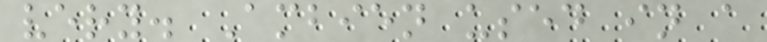very. Ambien used in a
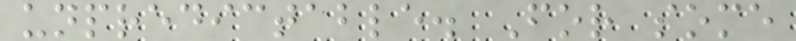unpredictable. For some
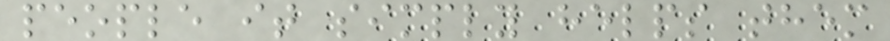people it simply helps them
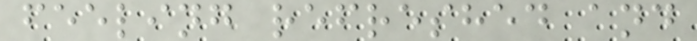feeling refreshed and
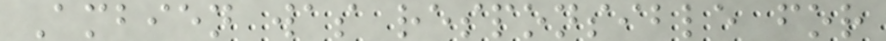Ambien was responsible for
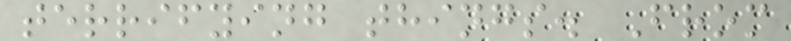terrifying things. From
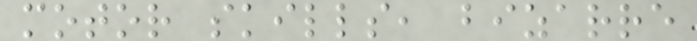motor skills, bizarre
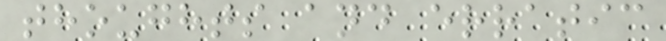thoughts and erratic
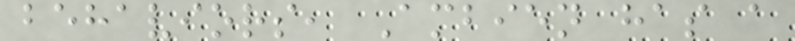behaviors, Ambien has a
